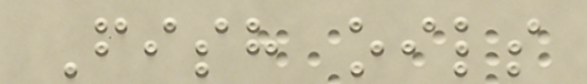Fish oils
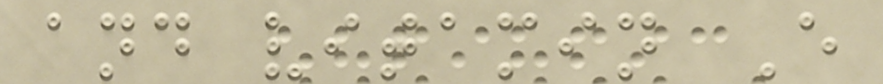and vitamin E
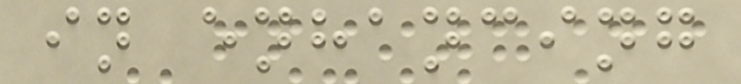in enhancing
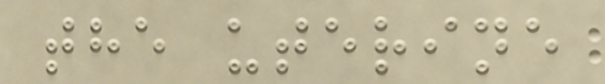the uterine
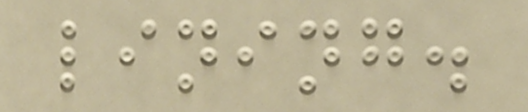lining.
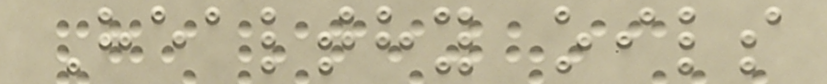Healthy oils
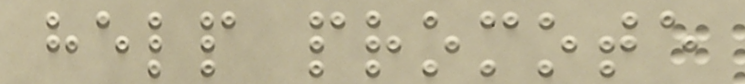help promote
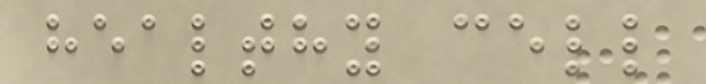healthy cell
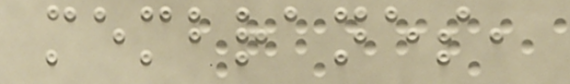membranes,
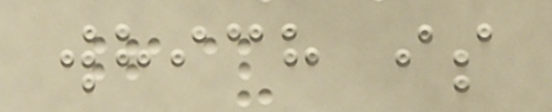which is
